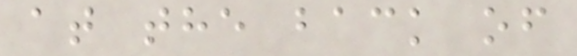at the back of
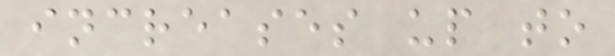increases up to
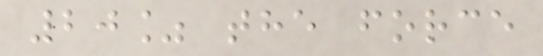20% the force
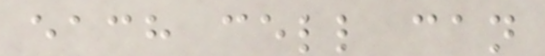each cell can
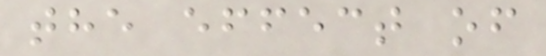the effect of
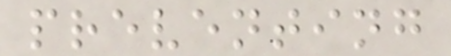preventing
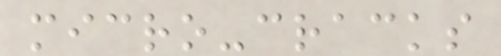micro-cracks
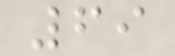69
